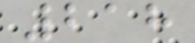218
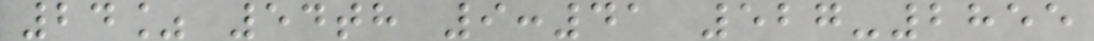24% 54th 9:41 527-2855
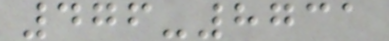476-8731
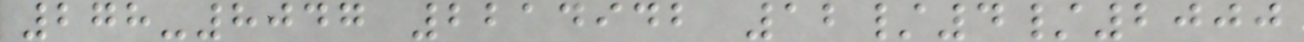278-8047 2214942 12/4/2000
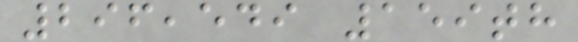296,549 159th
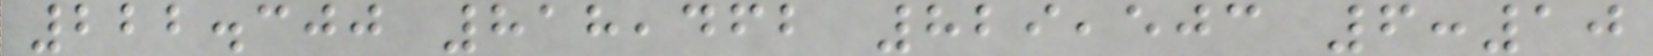222.300 818,462 829,503 6:10
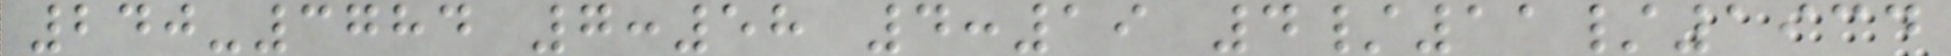240-3784 7:58 4:19 4/11/1934
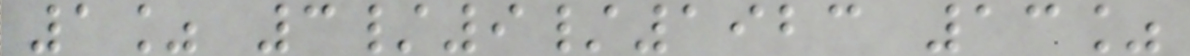1% 3/9/1923 13%
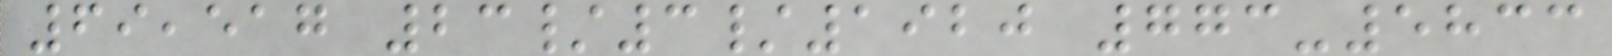69,517 23/3/1920 773-5833
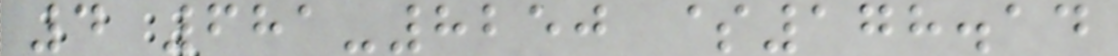4 681-8250 $178.14
